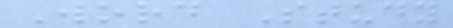Word Study
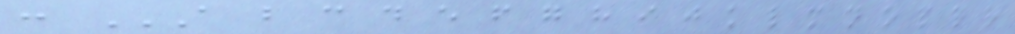: A B C D E F G H I J K L M N O P Q R
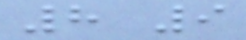8 9
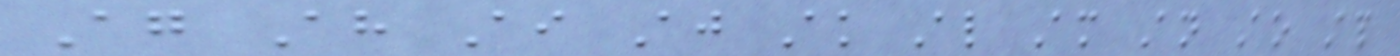Ag Ah Ai Aj Ak Al Am An Ao Ap
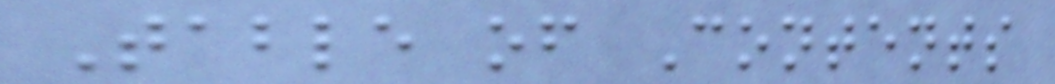Table of Contents
